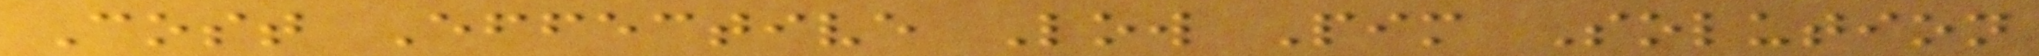Cost Effective Low Pim Solution
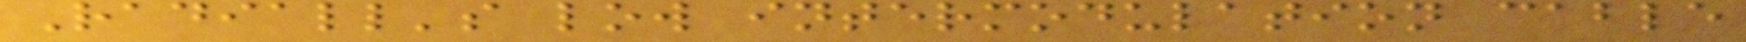Radiall's low intermodulation cable
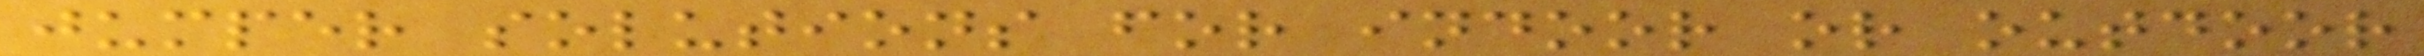jumper solutions for indoor or outdoor
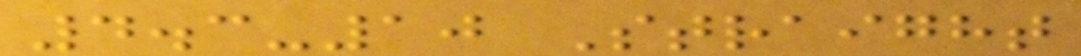4.3-10 Straight
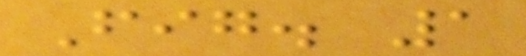Fig. 1
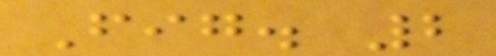Fig. 2
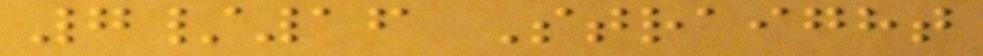7/16 Straight
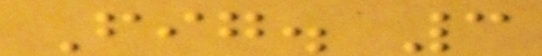Fig. 3
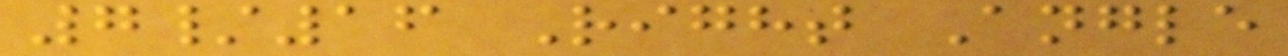7/16 Right Angle
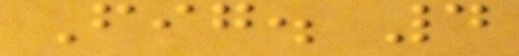Fig. 4
